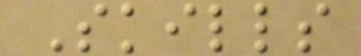Skills
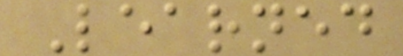Learned
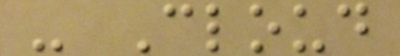- Cloud
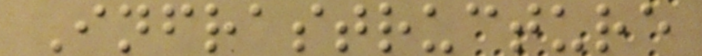Infrastructure
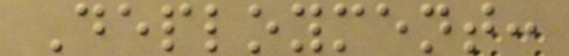Deployment:
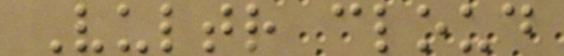Vultr cloud
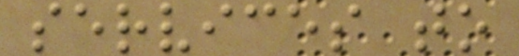services to
